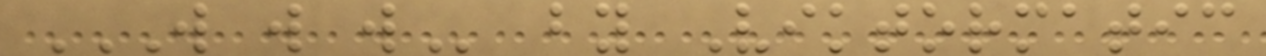W W W by Viktormatic
